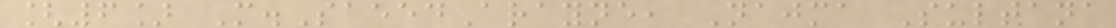[6] M.SaeedArayne, Najma Sultana
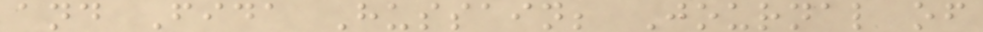and Fida Hussain; Journal of
